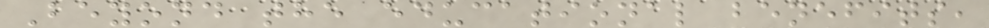Beyond the educational benefits,
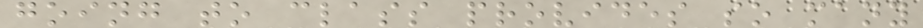going to class provides so many
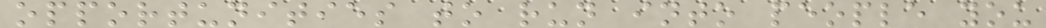opportunities to run into people you
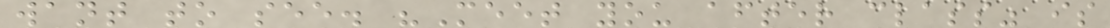want to see. "Meet you after class" is
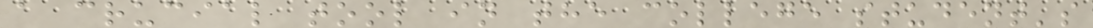a crucial tool in the college student's
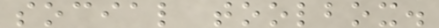social toolbox.
